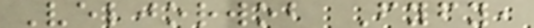Veljorwob Fyfy,
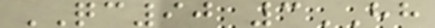QC90 3HH
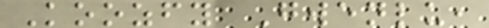Koozfy Gwenlu,
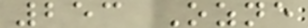253 Ozne
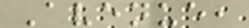Avenue,
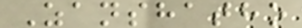Zanshatho
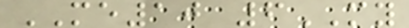ME10 6MY
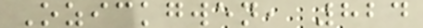Ozickgwen, 824
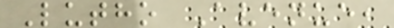Lutho Avenue,
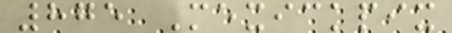875 Mexickpix
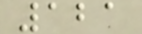121
